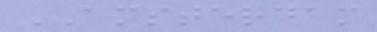AMSTERDAM
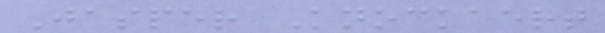Jasper Knockaert
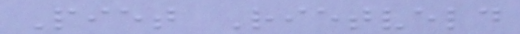Piet Rietveld
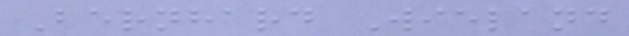Bernhard Wieland
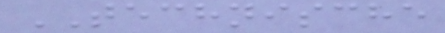TECHNISCHE
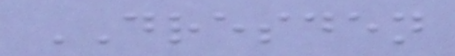DRESDEN
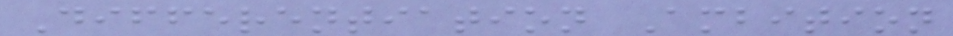Differentiation Ambition
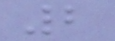2
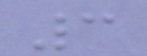3
